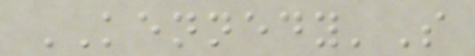KENNEDY'S
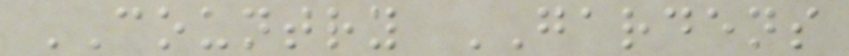COUNTRY GARDENS
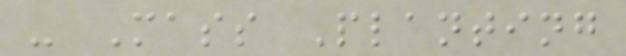- Mass Planting
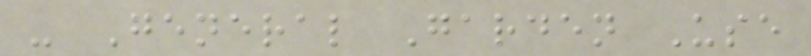- General Garden Use
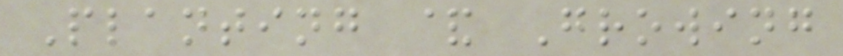Planting & Growing
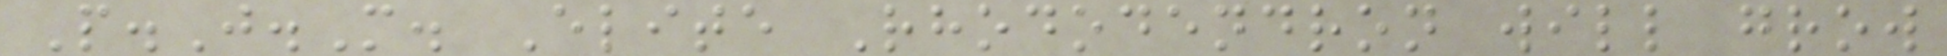P.J.M. Elite Rhododendron will grow
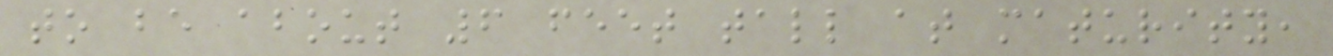to be about 6 feet tall at maturity,
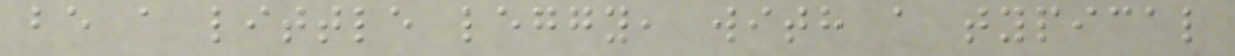be a little leggy, with a typical
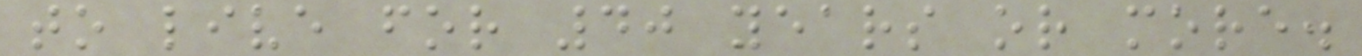to live for 40 years or more.
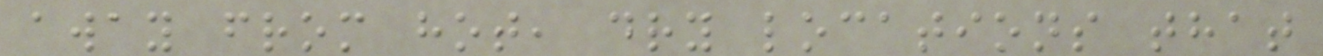away from hot, dry locations that
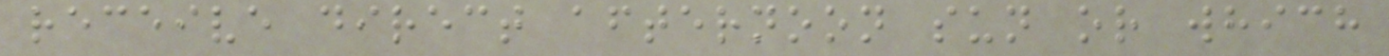receive direct afternoon sun or which
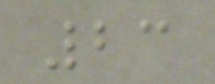23
